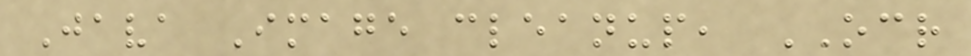Java Image cleanup, OCR
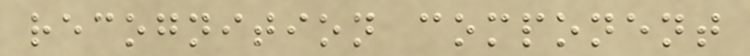recognition component
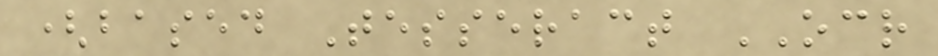(based Tesseract OCR
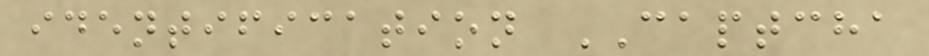identification CAPTCHA
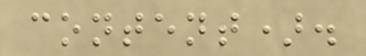content).
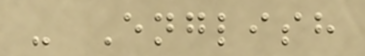- English
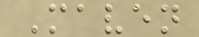Maven
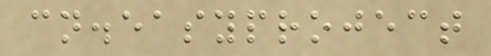cn.easyproject
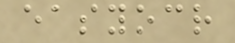easyocr
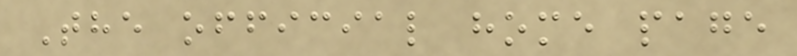The official home page
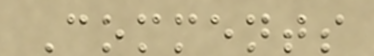Comments
